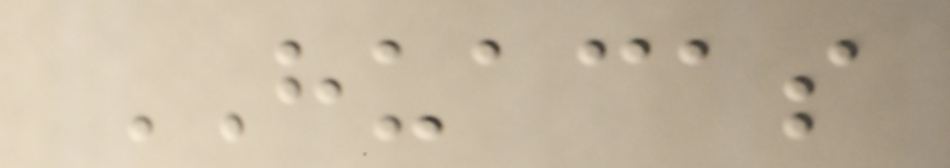HUACAS
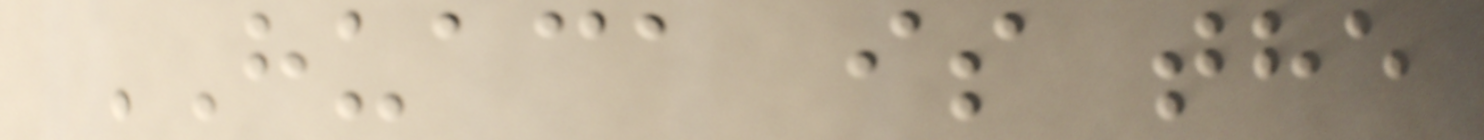HUACA is the
